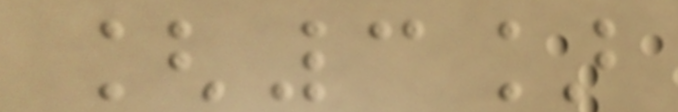[3]
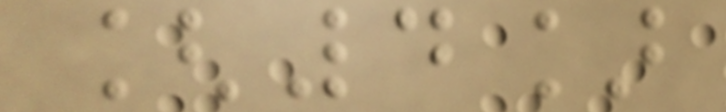[4]
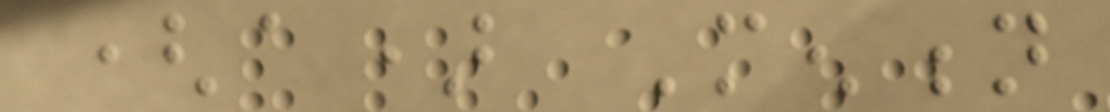(a) Mention
